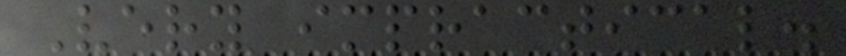Very impractical.
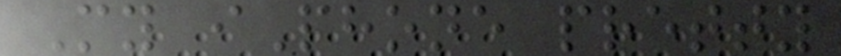My iPhone pretty
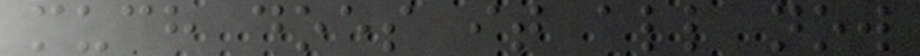much does it all now
